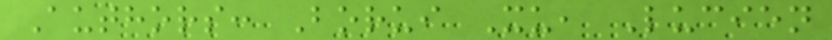Authors: Borui Xu, Lucien
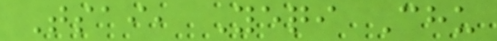Tsai, Yeqi Chu
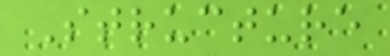Structure
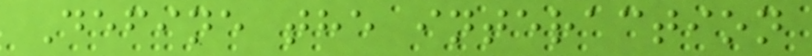Define the interaction
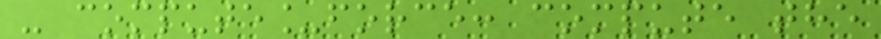- compute_force: compute the
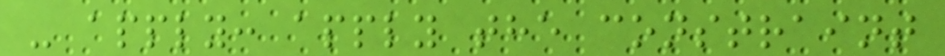- apply: apply the constraint
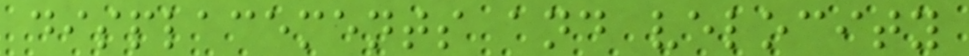displacements and velocity
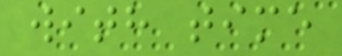with time
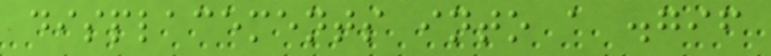displacements into a .gif
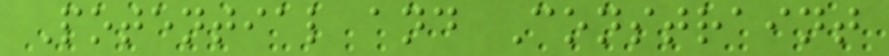Potential and Constraint
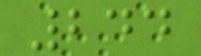244
